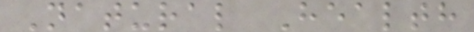Natural Health
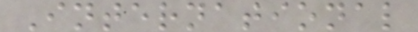International
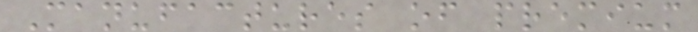Manufactures of premium
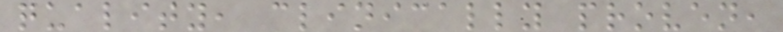quality, clinically proven,
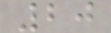20
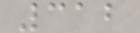312
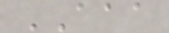AAA
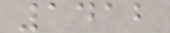1412
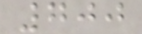700
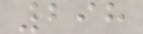298
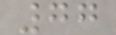77
